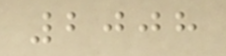2008
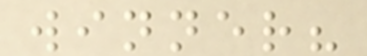winner?
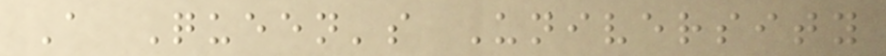A Queen's University
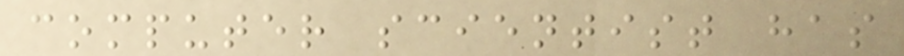computer scientist has
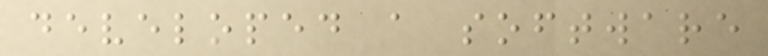developed a software
